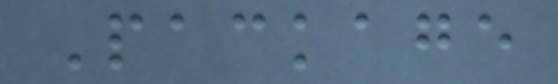Package
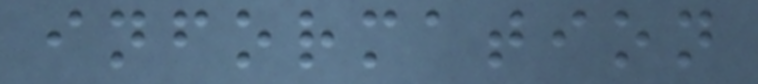information
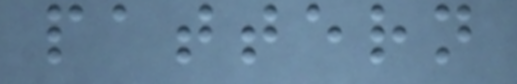pattern
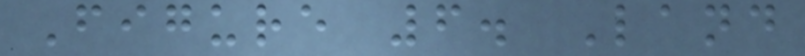Figure 6. Land
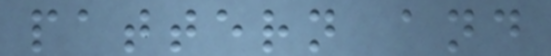pattern and
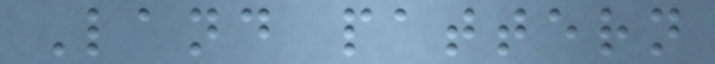Land pattern
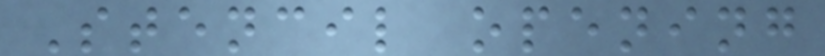Stencil opening
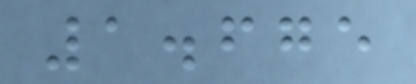1.675
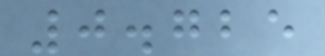0.725
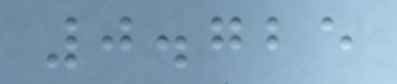0.725
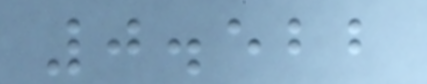0.522
